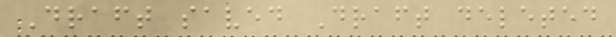Draft saved Draft deleted
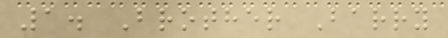1. Brother Barry
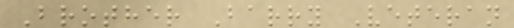Brother Barry Veteran
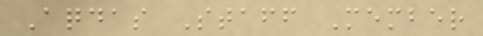Aqdas Staff Member
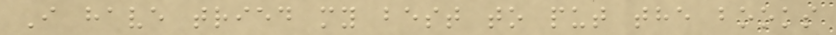I have tried my best to put the books
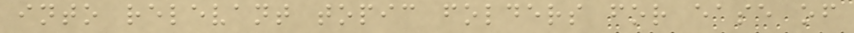into relevant topic folders for ease of
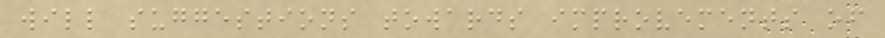will suggestions towards improvements of
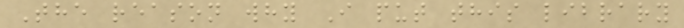The reason why I put this library
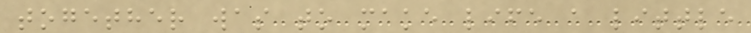together was to make life a little
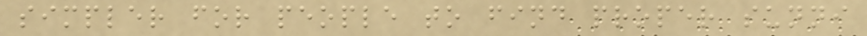simpler for people to find proper sunni
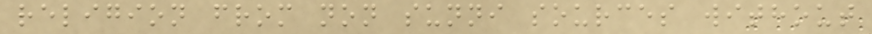religion from non sunni sources without
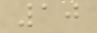10
